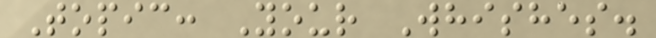Topic: Your Whishes.
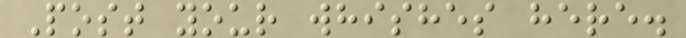Post your whishes here.
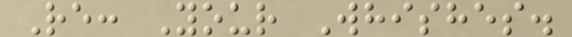Re: Your Whishes.
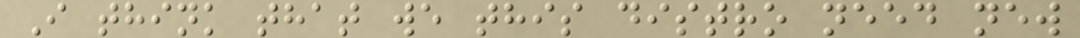I think that we this distro need new
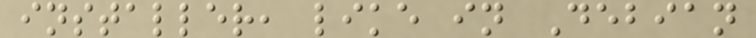installer, like in Debian
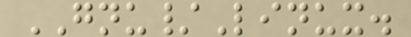GNU/Linux.
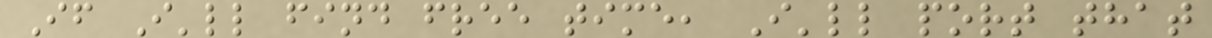If I'll find free time, I'll port that
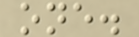one.
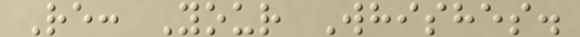Re: Your Whishes.
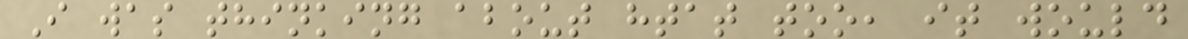I was thinking about htat too, it would
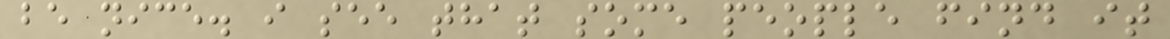be nice. i see that some people find it
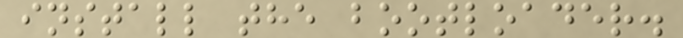install the bootloader.
